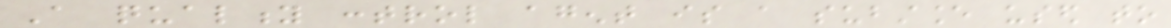A quality control agent is a substance used to
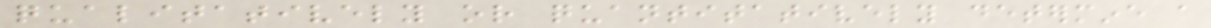qualitatively or quantitatively determine a
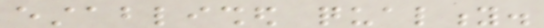established quality.
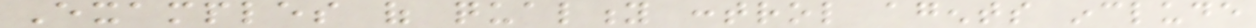Examples of quality control agents include
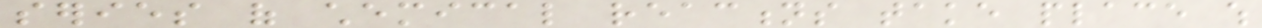series of chemical reactions take place which
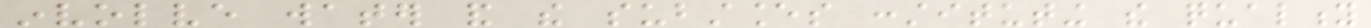involve water and the substances constituting the quality
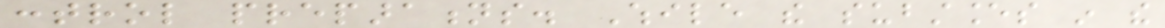control preparations. While the substances in the
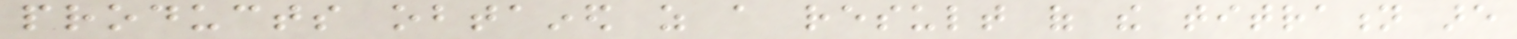products obtained as a result of the titration are
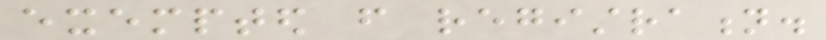exempted from registration.
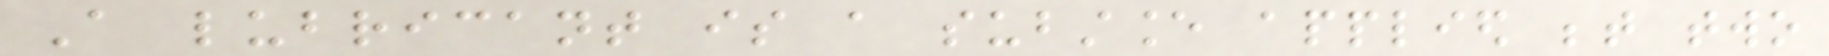A lubricant is a substance applied between two
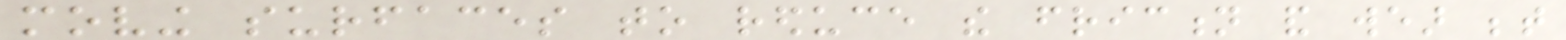moving surfaces to reduce the friction and wear between
